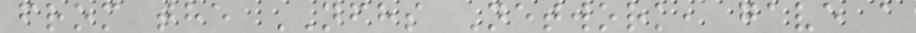from the NFHS Network, gave a
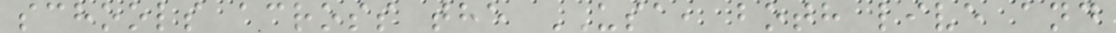schools across the USA, both live and
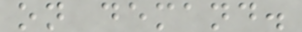on demand.
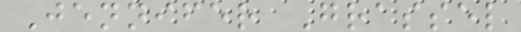Jennifer Grassel
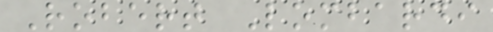Robert Lombardi
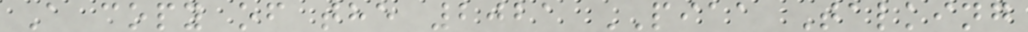A copy of the 2021 PIAA Talking
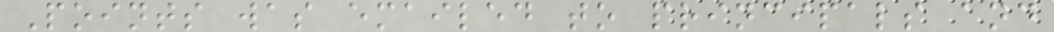Points was emailed to principals and
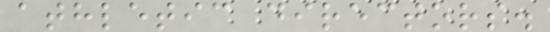athletic directors.
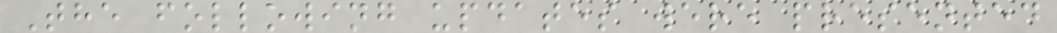The following updates were presented
